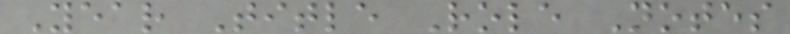Year Title Role Notes
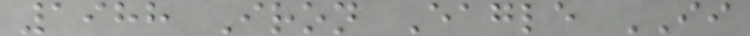1988 Iron Eagle II
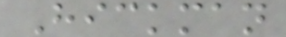Hickman
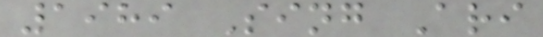1989 Sing Ari
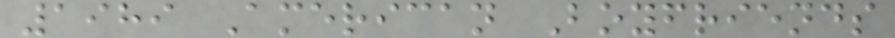1989 American Boyfriends
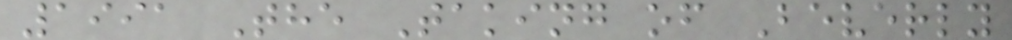1991 The Taking of Beverly
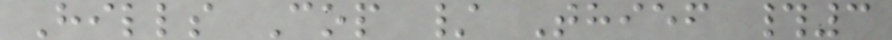Hills Cop / Thief #3
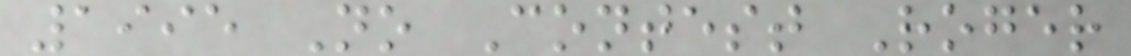1995 No Contest Roger
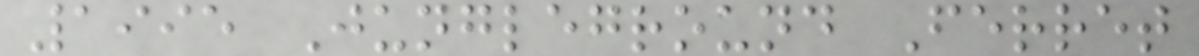1995 Jungleground Ferret
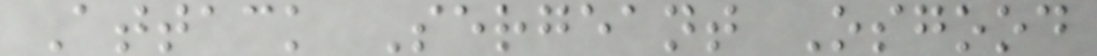Attack Sergeant Osgood
